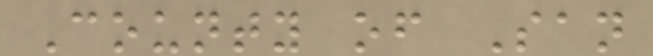County of San
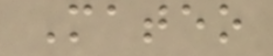Mateo
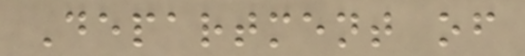Department of
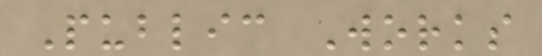Public Works
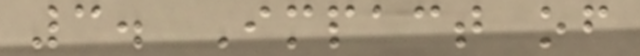3. Impact of
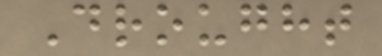Drought
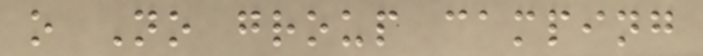o No group camping
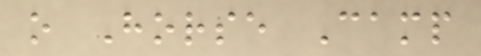o Horse Camp
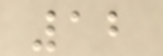12
